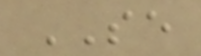SE
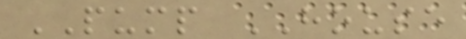PUMP HOUSE
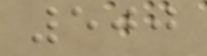500
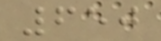650
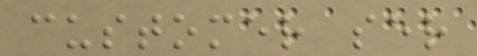customer ser
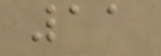11
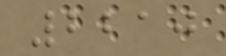2210
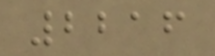2216
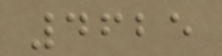4625
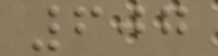607
